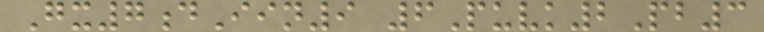Gx7dIin9 6Puvk2Pb3
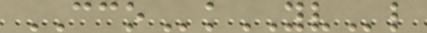CCOkYVl
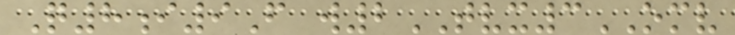Q8i9F w2TVX3OMV
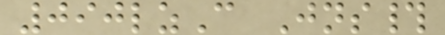090lzC Jns#
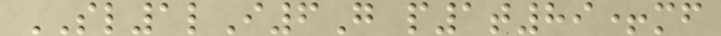SL1lI6G p1t89+mf
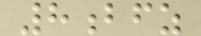8bfz
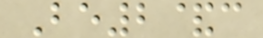Be2&c
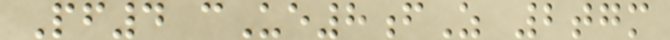Pf4 cUe8fZ 2tgm
